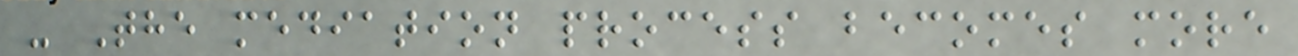- The mediation process becomes more
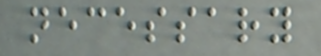necessary
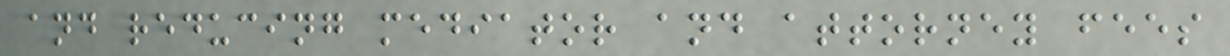and reducing mediator and attorney fees
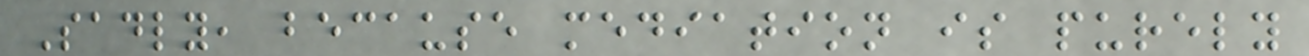Sadly, because mediation is purely
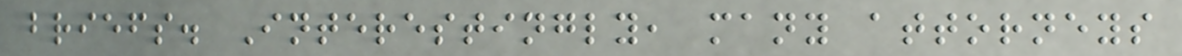briefs. Interestingly, many attorneys
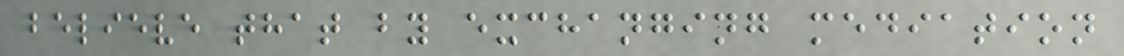believe that by exchanging mediation
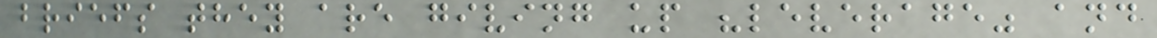briefs they are giving up "leverage" and
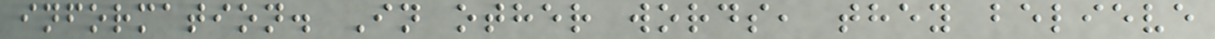information. In other words, they believe
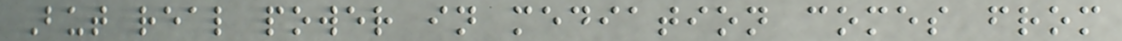But real power in mediation comes from
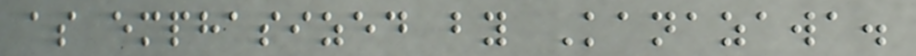as emphasized by Kanazawa.
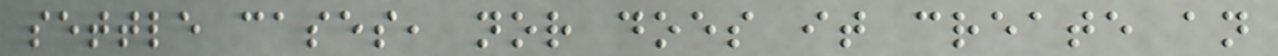settle cases, nor does it create an
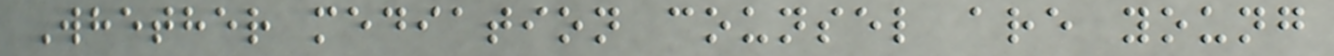Whether mediation counsel are young
